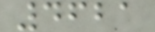4621
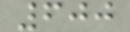600
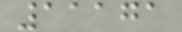11171
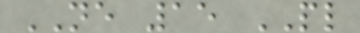NE 15 PL
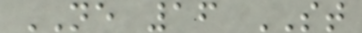NE 16 ST
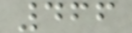466
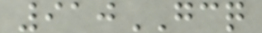910GCQ
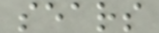sears
